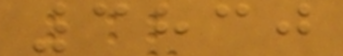3830
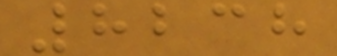8238
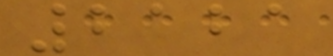2121
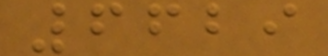6629
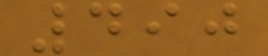490
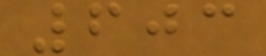603
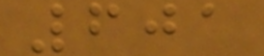601
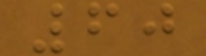60
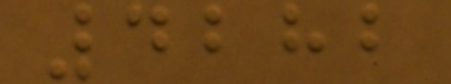4282
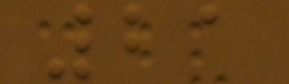21
